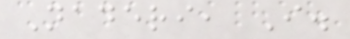Naderi, I.
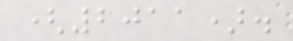(2011).
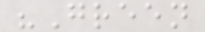"Green
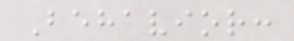Behavior:
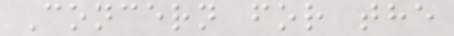Concern for the
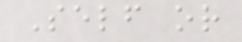Self or
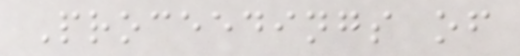Proceedings of
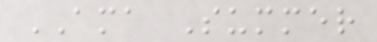AMA Summer
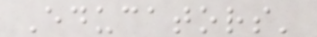Educators'
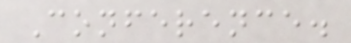Conference.
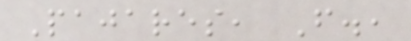Pajares, F.,
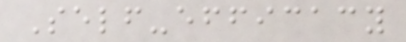Self-efficacy
